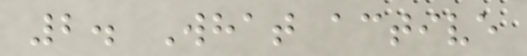2. What active
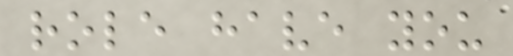role have you
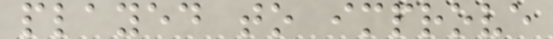played to improve
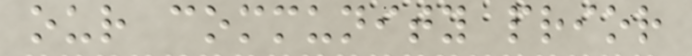our community prior
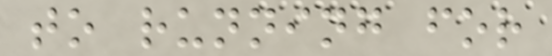to running for
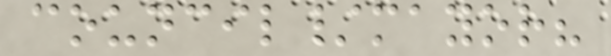council/mayor?
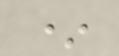*
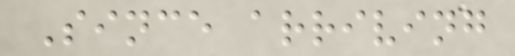Since arriving
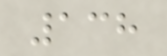138
